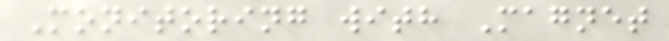Monitoring with Magnet
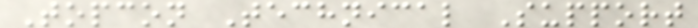Topcon Technical Support
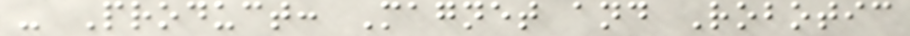- Product: Magnet and Robotic
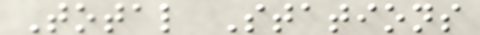Total Stations
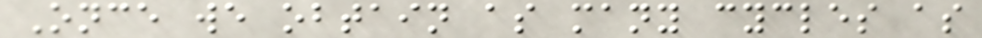Once we obtain as many cycles as
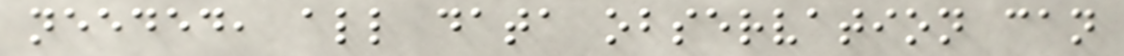needed, all data observation can
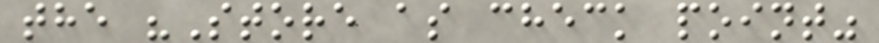the "Store as check point"
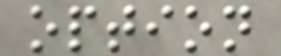option
